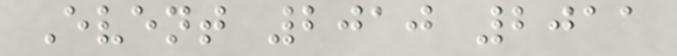Event 2010 2011
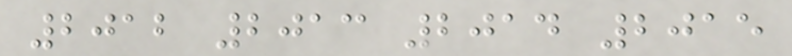2012 2013 2014 2015
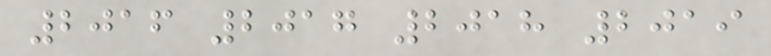2016 2017 2018 2019
